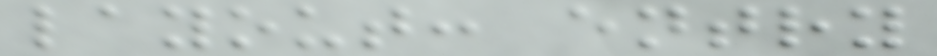layout: entry
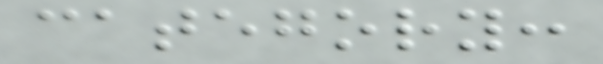category:
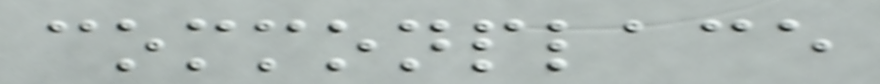commonplace
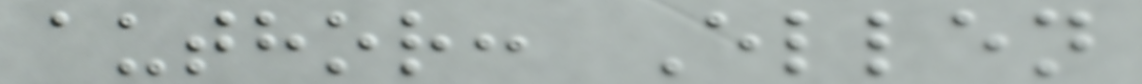author: Ellen
